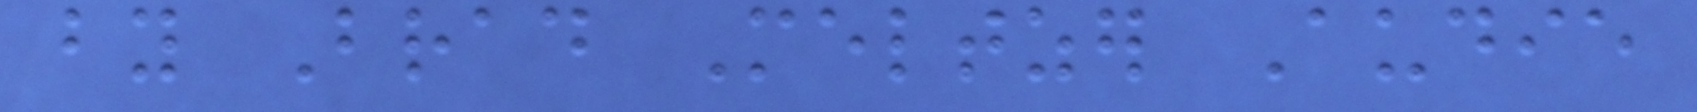by Brad Meltzer Audie
